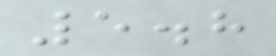5.8
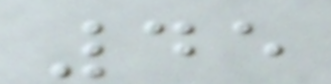45
